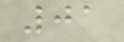01
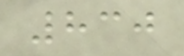830
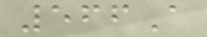566A
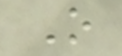O
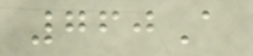760A
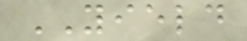YIELD
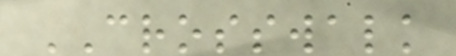CROSSWALK
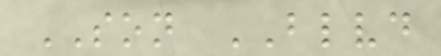SON BLVD
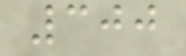300
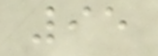95
